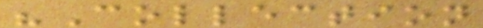"Collection
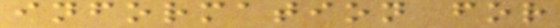information for
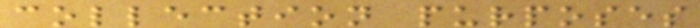collection purposes
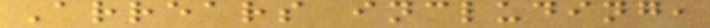Arrears including,
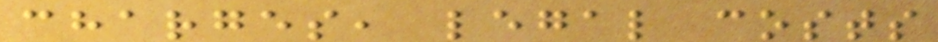charges, legal costs
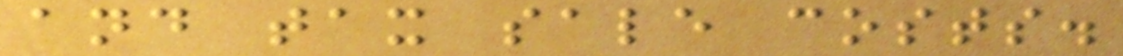and tax sale costs.
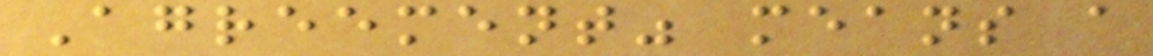Agreement" means a
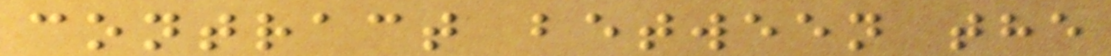contract between the
